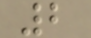2
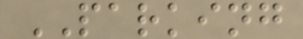PARKING
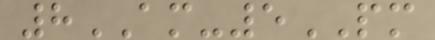8AM-5PM
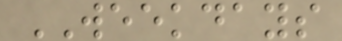WEEKDAYS
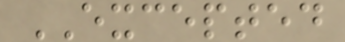EXCEPTED
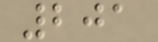201
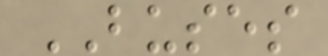BUSES
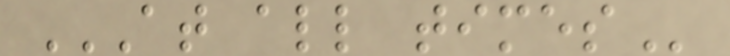AT ALL TIMES
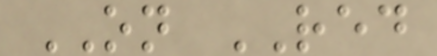ON RED
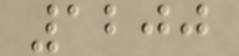1200
